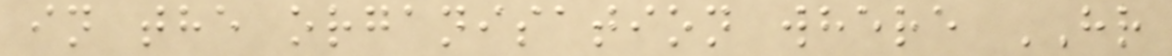in the organisation where HR
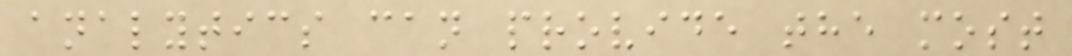analytics can provide the most
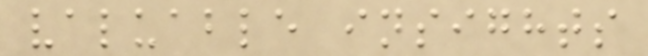valuable insights
